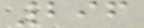296
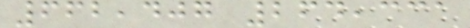662,407 264,331
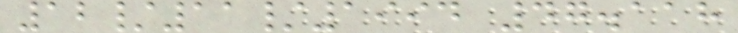12/11/1994 47.118
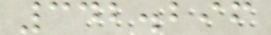342.296
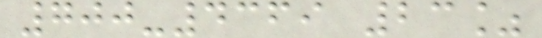700-4369 23%
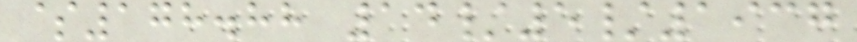$178.88 14/5/1937
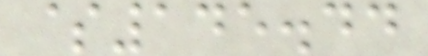$145.44
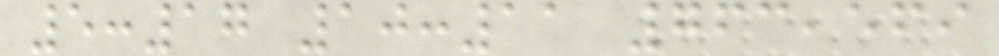5:17 10:11 763,569
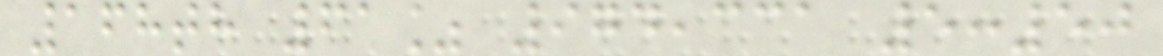168th 61% 974,331 5:50
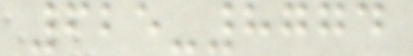625-8774
